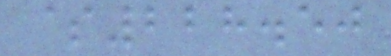$228.50
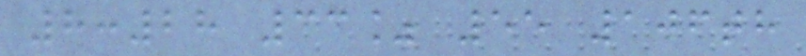8:28 33% 55 106th
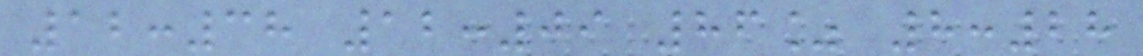12:38 12:09 86% 8:28
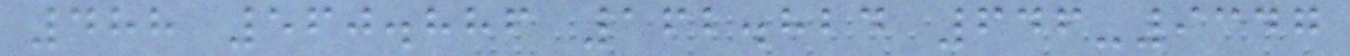488 560.886 162.824 646-9347
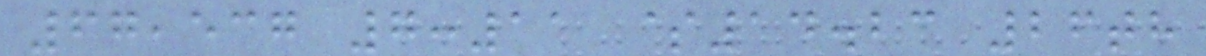67,537 7:11 $14.23 26th
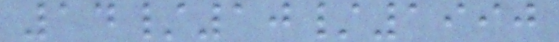14/10/1990
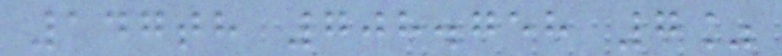147th 708.758 7%
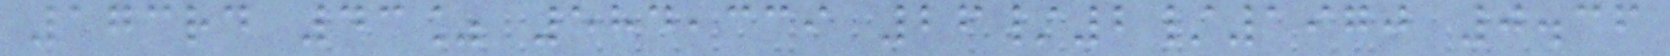173rd 43% 584,339 26/2/1970 0.36
